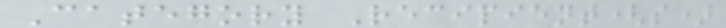Category Recipient(s)
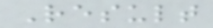Result
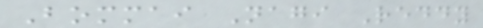Bommai Nagi Reddy
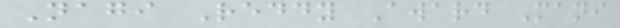Nagi Reddy Award Mani
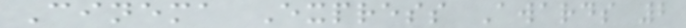Cinema Express Awards 2
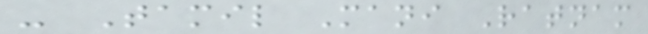- Tamil Mani Ratnam
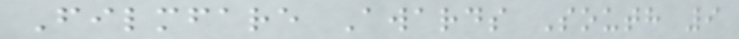Filmfare Awards South 9
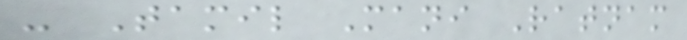- Tamil Mani Ratnam
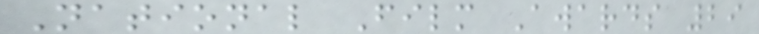National Film Awards 29
